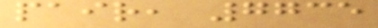pair, 7735
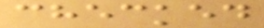checked
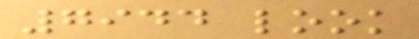7944 look
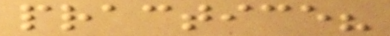practice?
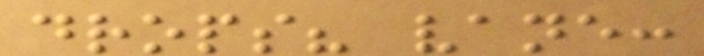drops? vane:
